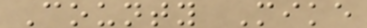County Mike
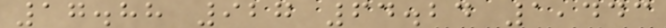17.88 927 64.24 1,443
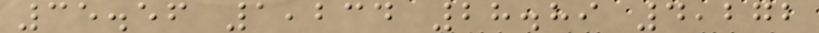35.56 1,234 28.89 4,272
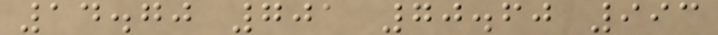14.70 701 70.60 993
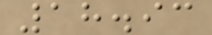18.93
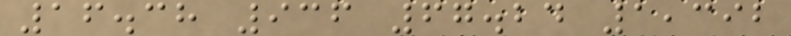16.38 936 67.24 1,392
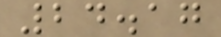24.17
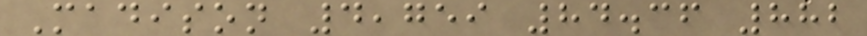Madison 4,759 84.36 882
